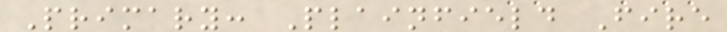Primary: Plainfield Fire
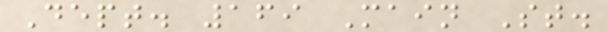Dept. 169 Main St.
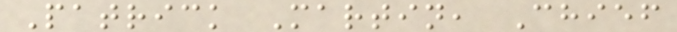Patrick Martin, Chief
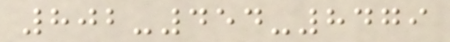802-454-8479
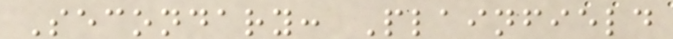Secondary: Plainfield
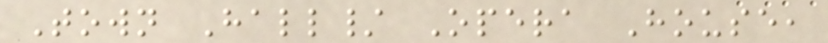Town Hall/ Opera House,
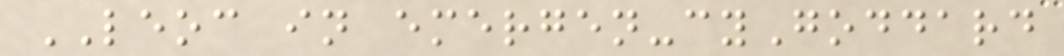LEOC in emergen-cyGoddard
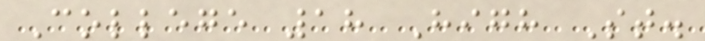College 18 High St.
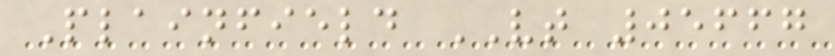Plainfield VT 05667
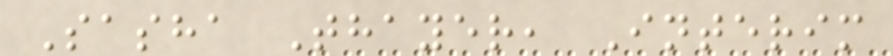Sasha Thayer, Interim
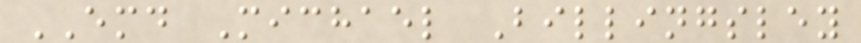EMD Michael Billingsley
